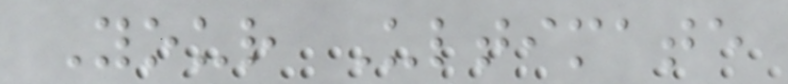Your Ultimate
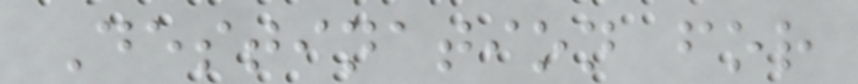Destination for
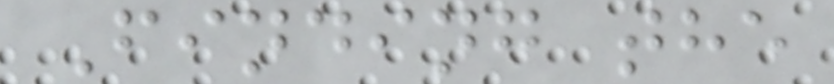Finding the
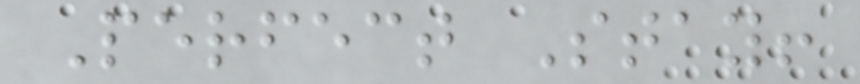Perfect Stay!
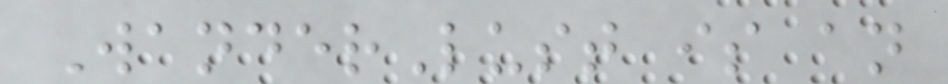WanderLust is an
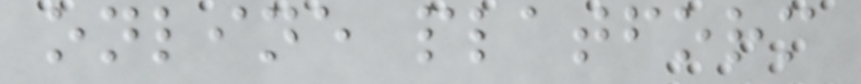online platform
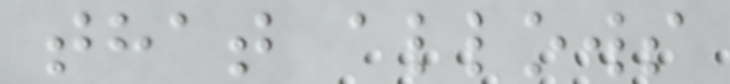that allows
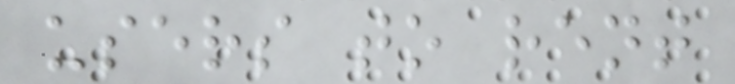users to rent
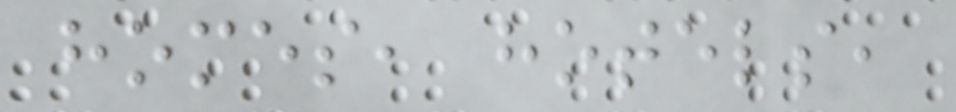homes, hotels,
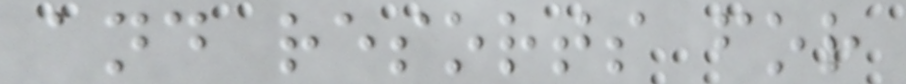and resorts for
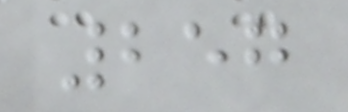257
